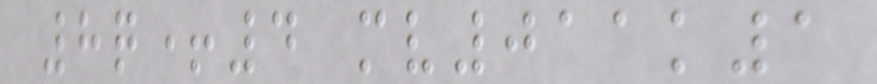8q+4 mv011k1
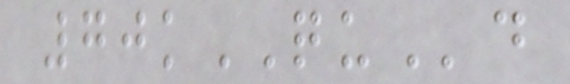70kQUd
